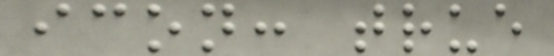icon: true
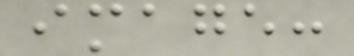image:
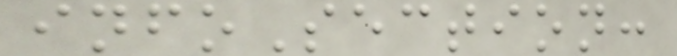infoSection:
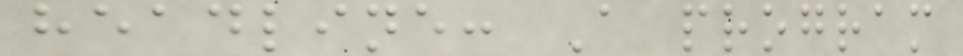headline: A program
